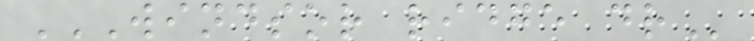WINDSOR RIDGE DR
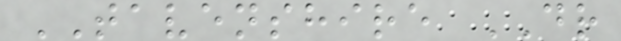TAVENSHIRE DR
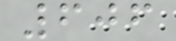606
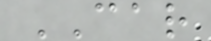CAR
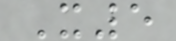X5
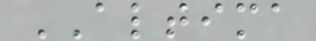ALTIMA
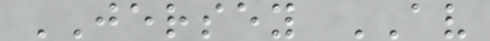JERSEY AV
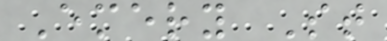Emery St
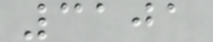3101
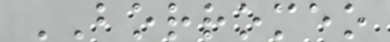BORROMEO
